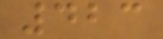423
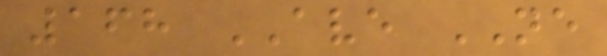168 AVE NE
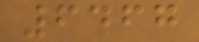6467
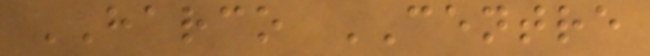HARCO CENTRE
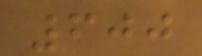600
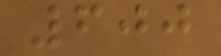600
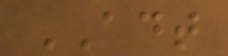ADT
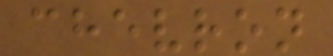chevron
